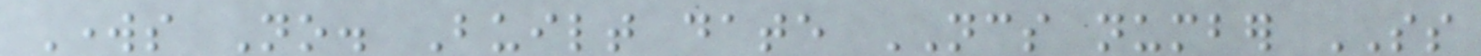Works No. Built date NCS number SS
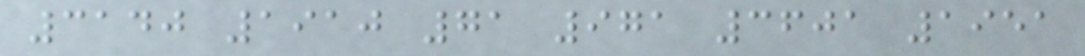3140 1910 71 971 3601 1951
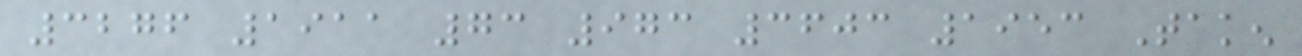3276 1911 73 973 3603 1953 Taken
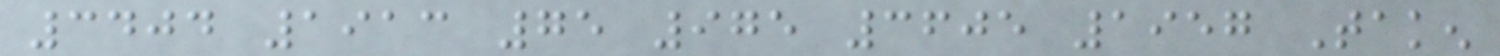3404 1913 75 975 3605 1957 Taken
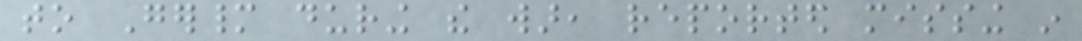to Germany during the war, reported missing in
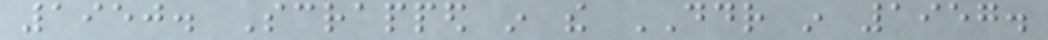1950. Scrapped in the DDR in 1957.
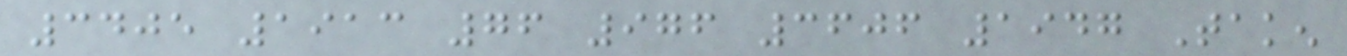3405 1913 76 976 3606 1947 Taken
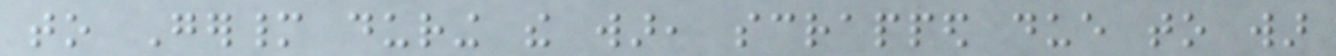to Germany during the war, scrapped due to war
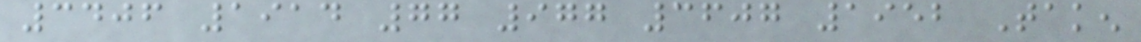3406 1914 77 977 3607 1952 Taken
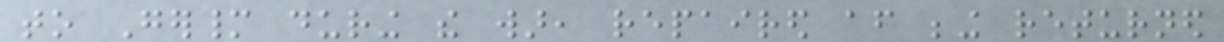to Germany during the war, repaired after being returned
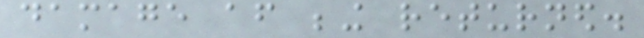damage after being returned.
